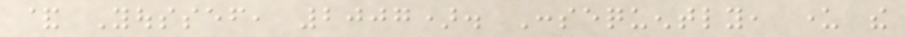& Youssef, 2007). Consequently, under the
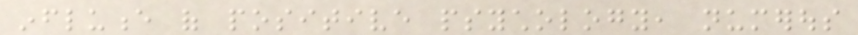influence of positive psychology, numerous
